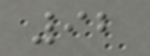92
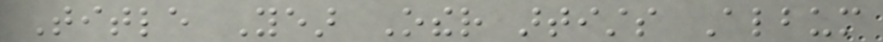Title Year Other artists Album
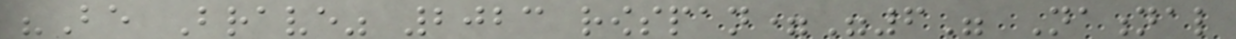"Be Brave" 2023 rowspan="6" National
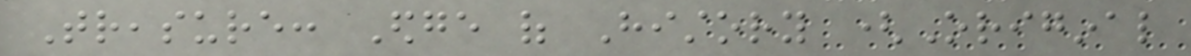Treasure: Edge of History (Original
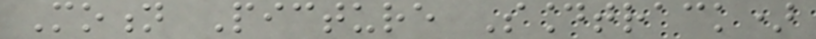Motion Picture Soundtrack)
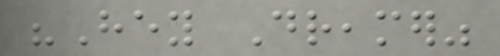"Hey Dreamer"
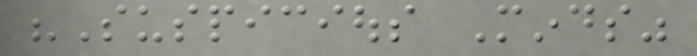"Suspicious Minds"
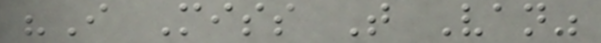"I Miss That Van"
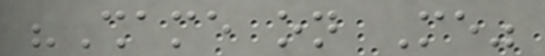"Shame on Me"
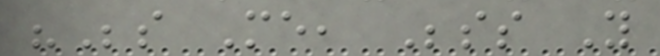"Beside Me, Besides You
